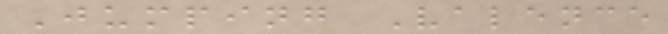Jumping Valence
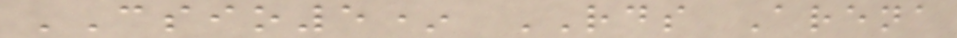CSIO5* RDS Arena
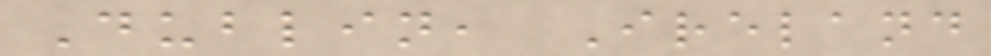Dublin, Ireland
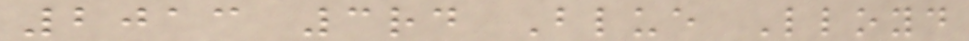2013 3rd Blue Lloyd
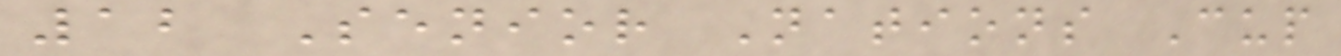12 Senior Nations Cup
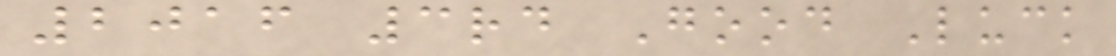2016 3rd Good Luck
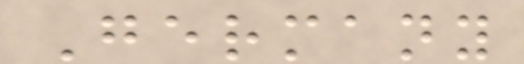Germany
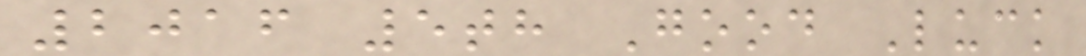2016 5th Good Luck
